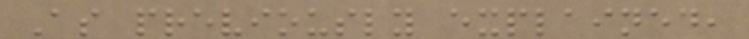As previously explained,
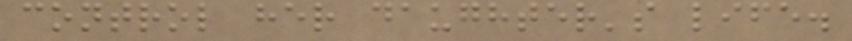control her daughter's life.
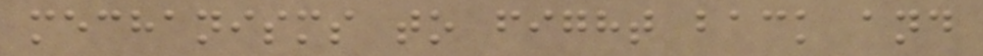mechanisms to fight back and
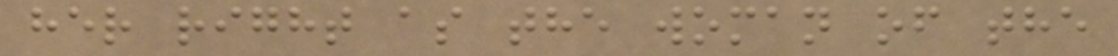her right as the woman of the
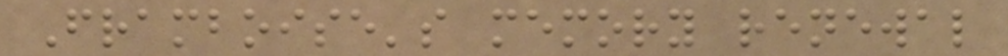Framboise's memory renewal
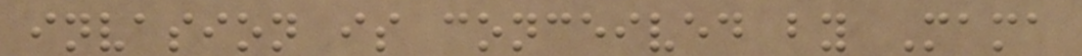invasion is conceived by Mama
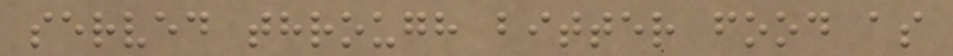served through bitter food as
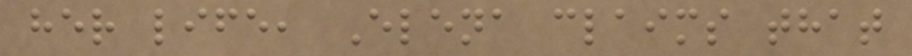her life, Elena claims that
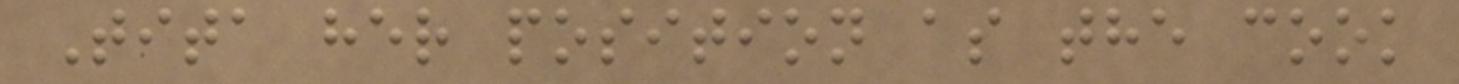Tita her position as the cook
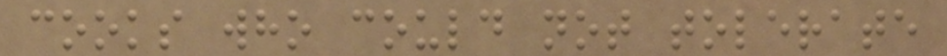cooks who could not tolerate
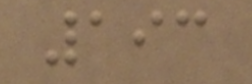193
